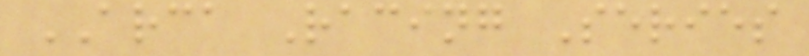ARCA Racing Series
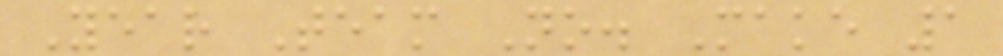Year Team No. Make 1
